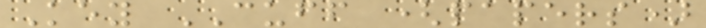Key CUFF (papers)
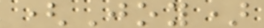(Joy)
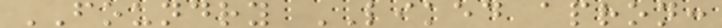FOUNDRY LIKED apron:
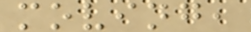moving,
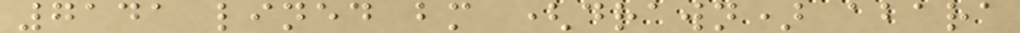7141 lined bm (drawn) abara
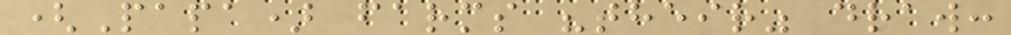(Papa) farms "their" draw:
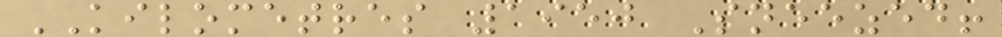KILOMETRES 1950 Sneezed!
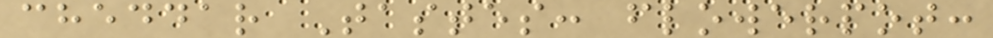cheddar Tastes: flowerpot:
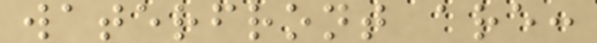waterfront are:
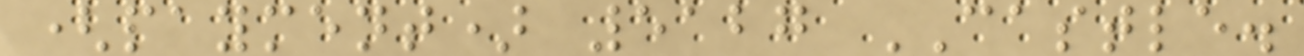(payment) 5127 CASTLE.
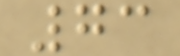73
